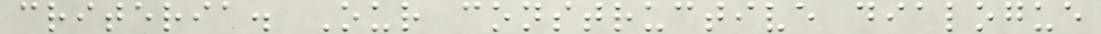criteria. Our constructive dialogue
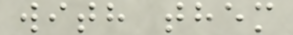with them
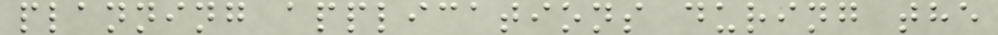planning applications during the
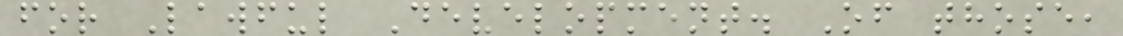for Lawful Development. Of those,
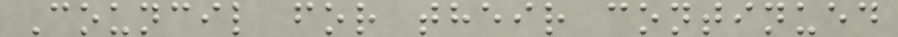Council for their continued
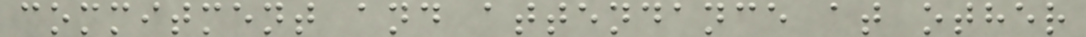commitment and attendance at other
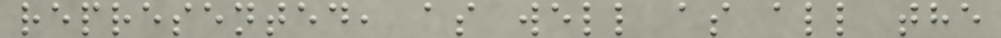represented, as well as all the
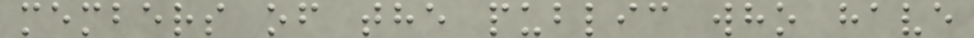members of the public who have
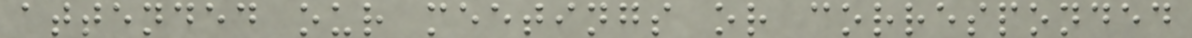attended our meetings or corresponded
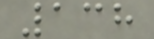138
